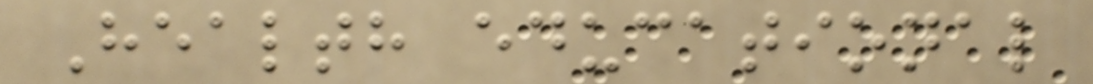Health educational
